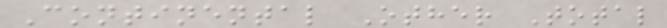Continental Other Total
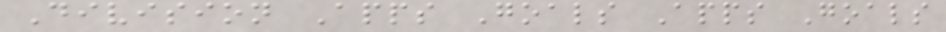Division Apps Goals Apps Goals
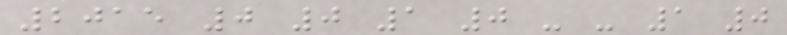2015 0 0 1 0 - - 1 0
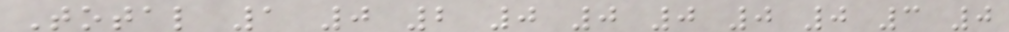Total 1 0 2 0 0 0 0 0 3 0
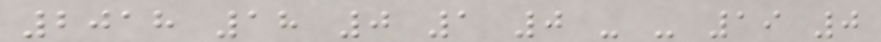2018 18 0 1 0 - - 19 0
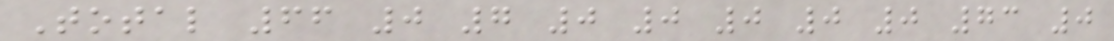Total 66 0 7 0 0 0 0 0 73 0
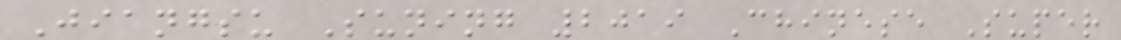Jiangsu Suning 2019 Chinese Super
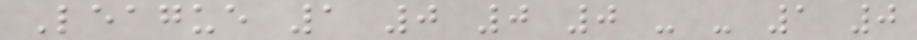League 1 0 0 0 - - 1 0
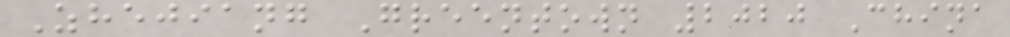Zhejiang Greentown 2020 China
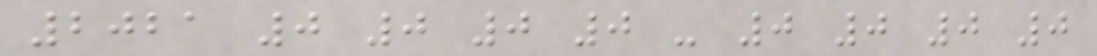2021 0 0 0 0 - 0 0 0 0
